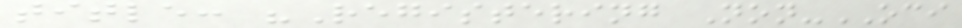title: "Registering Non-OCI
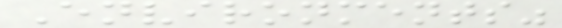Environments"
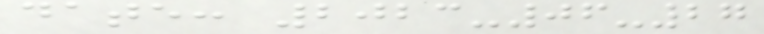date: 2023-06-27
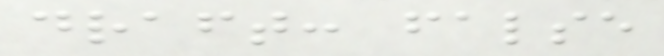draft: false
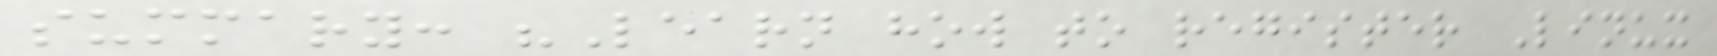summary: "Learn how to register Linux
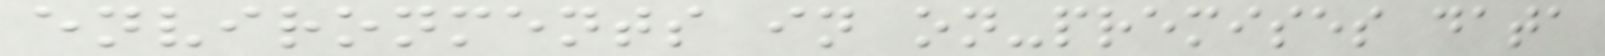environments in on-premises data
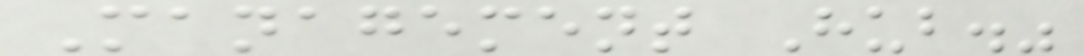Management Hub."
